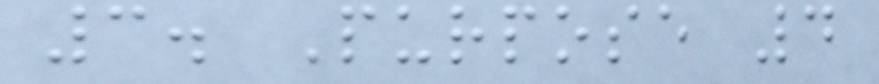3. Purpose 4
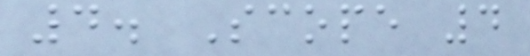4. Scope 4
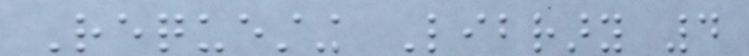Requesting Library 4
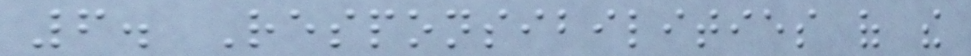6. Responsibilities of the
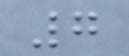7
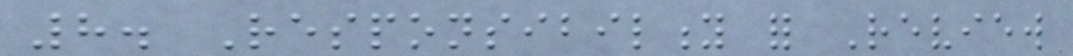8. Responsibility for Review
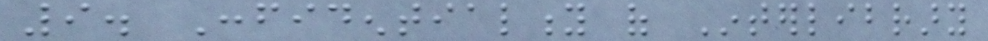9. Confidentiality of Interlibrary
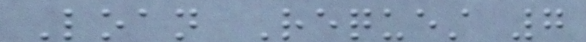Loan Request 7
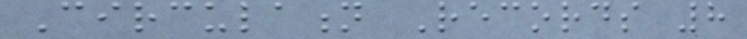Circulation Records 8
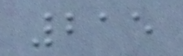215
